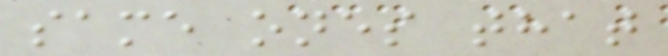same ones that
